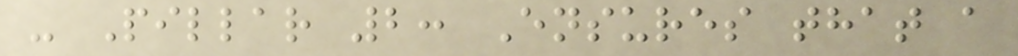- Pillar 2: Ensures that a
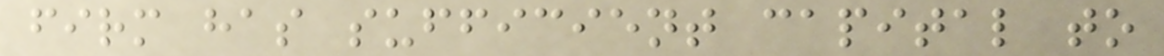firm has sufficient capital to
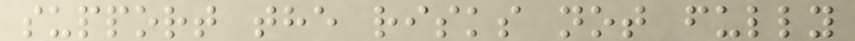support the risks not fully
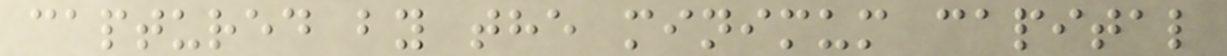captured by the minimum capital
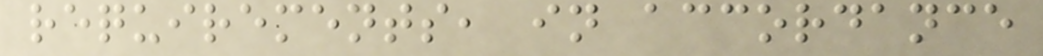requirements, in accordance
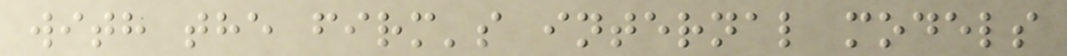with the firm's internal models
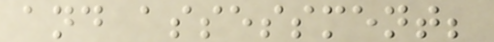and assessment;
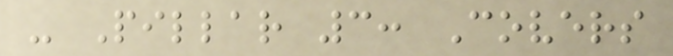- Pillar 3: Covers
